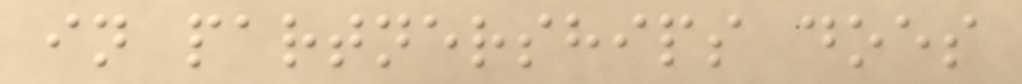in partnerships does
